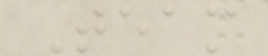Team
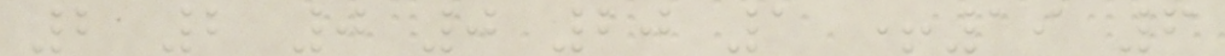2 2 0 0 20 1 +19 6
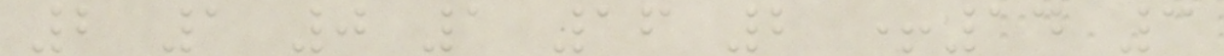2 1 0 1 16 2 +14 3
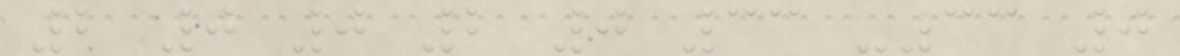2 0 0 2 0 33 -33 0
